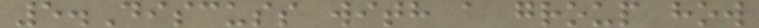5.Discuss with a group how
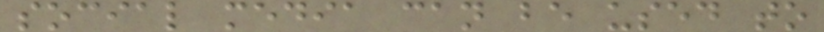social media can be used to
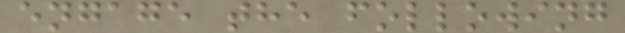engage the following
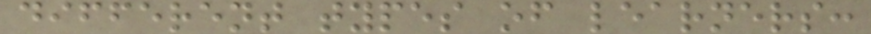different types of learners:
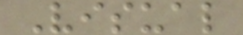Visual
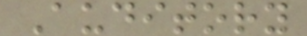Auditory
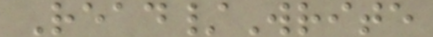Read/Write
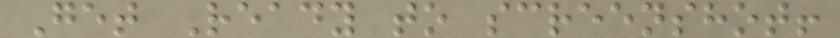Get Ready to screenshot!
